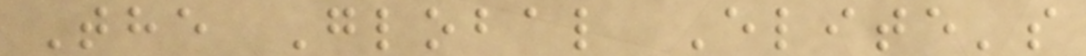The Global Elite's
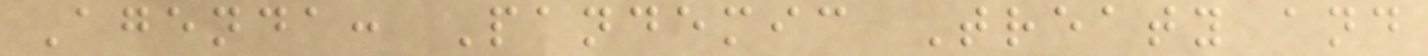Agenda: Pandemic Treaty and
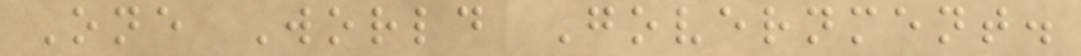One World Government.
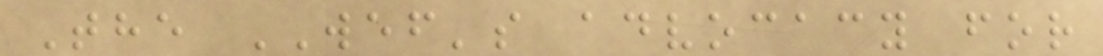The WEF's advocacy for
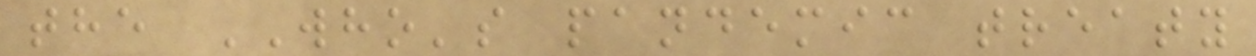the WHO's pandemic treaty
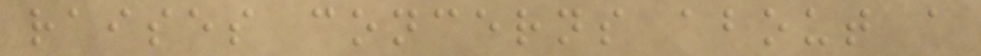raises concerns about a
